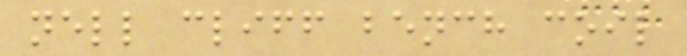nell cliff bench coil
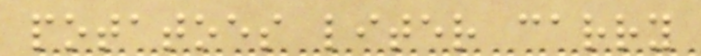potatoes liter carry
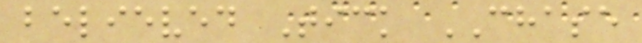believed Tick CHASE
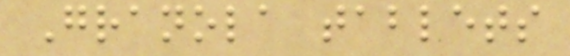Granola tablets
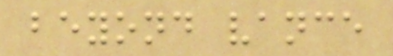beyond vance
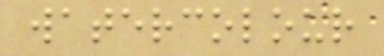watercolour
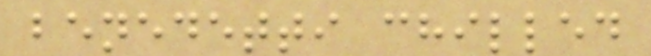benedetti chilled
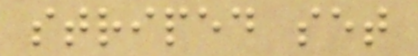striped set
